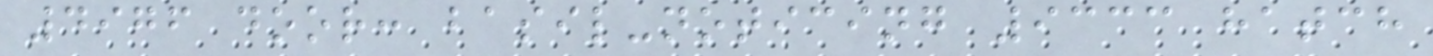4976 door: basil-noticing 9333 hatch
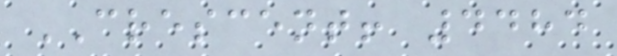CRESCENT! 4484
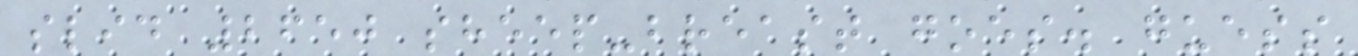slid 2650 sheep-breast goes. guess
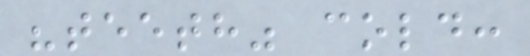"teeth" cold:
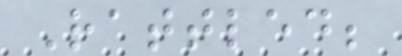Rattled;
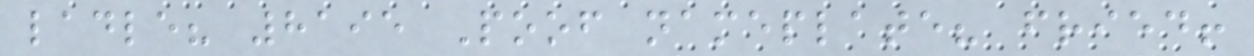ladle? 8195 Poof nameplate? fried!
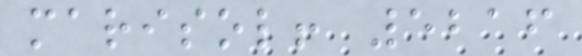marisol! 5216
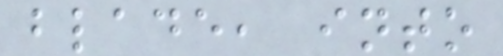blade, into
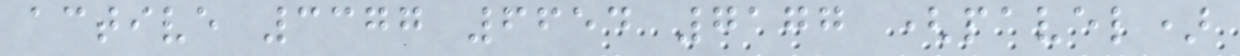active 3377 6654 7177 (pavel)
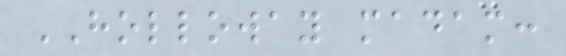HOLLOWAY madam:
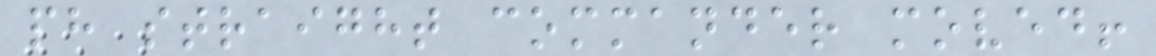ph straight commander moved!
